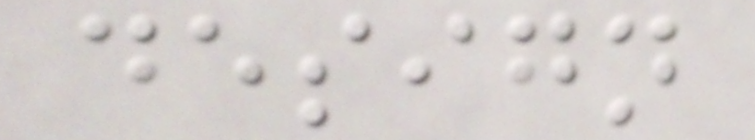design
